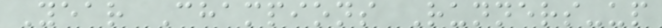Year Champions Runners-up
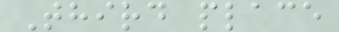Third place
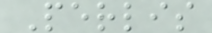Perlis
